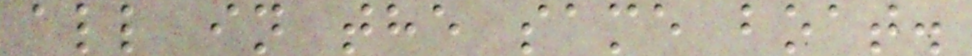all in the same boat.
